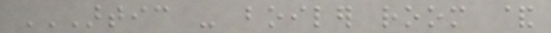ARTIC - BOILER ROOM &
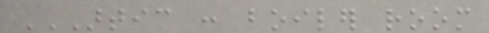ARTIC : BOILER ROOM
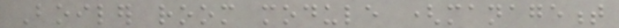Boiler room module (management
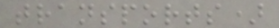transports)
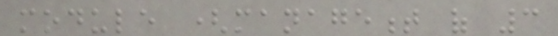module (management of 3
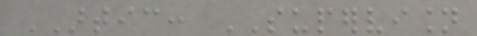ARTIC: SUPERVISION
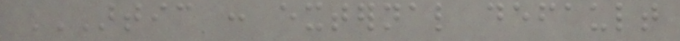ARTIC : EXTERNAL DEFAULT
